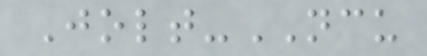Jolt-NCU
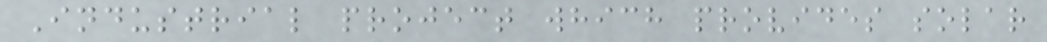Industrial project which provides solar
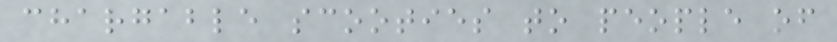chargable scooties to people of
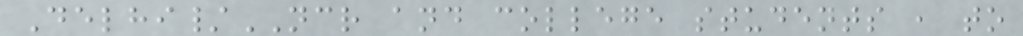Delhi/NCR and college students , to
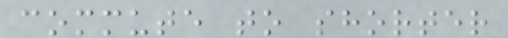commute to shorter
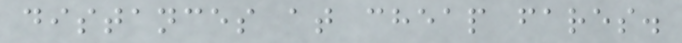distances at cheap fares.
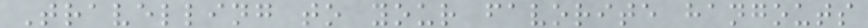Travelling to your favorite hangouts
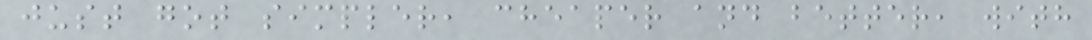just got simpler, cheaper and better, with
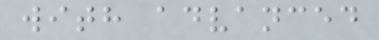with advanced
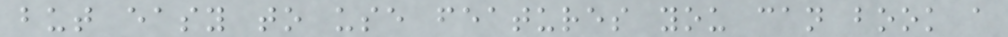but easy to use features you can book a
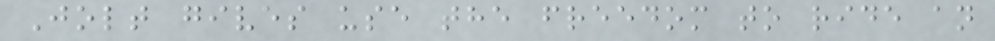Jolt gives use the freedom to ride an
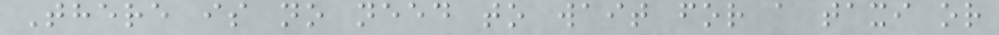There is no need to wait for a taxi or
